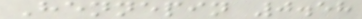Hennepin 0.58
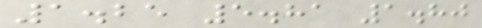1.25 5.81 1.80
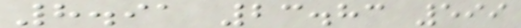8.91 23.83 599
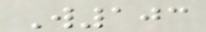W103
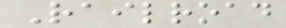Railroad
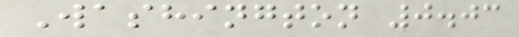Washington 0.03
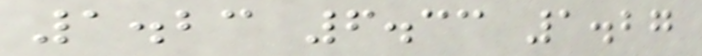1.23 6.33 1.27
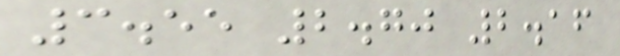3.55 2.70 2.16
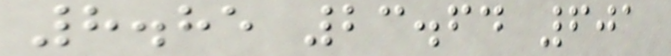8.85 23.64 601
